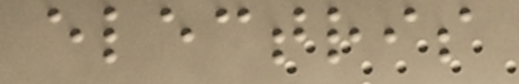electris
